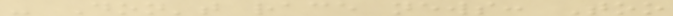- Don't race news: Too
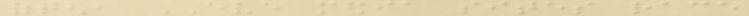often, EVE media sites race
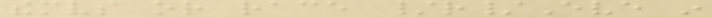themselves or race /r/Eve in
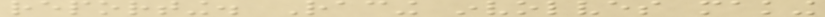reporting. Racing involves making
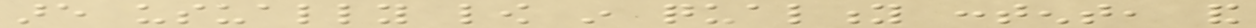are usually low in quality content, and
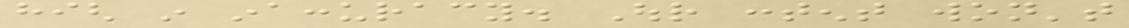high in inaccuracy. Our content won't
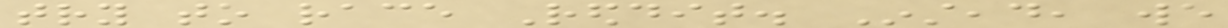try to race Reddit. Instead, we
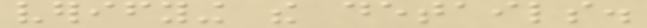verifying the details.
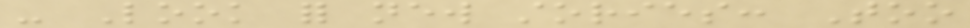- Look for new stories: Too
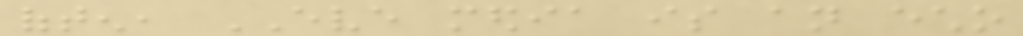often, EVE media is an echo
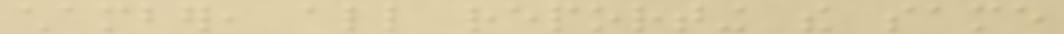chamber, all reporting the same
